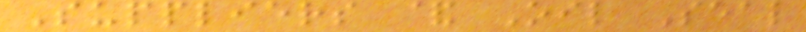Suppliers & Oil Seal
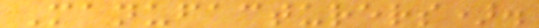Manufacturers).
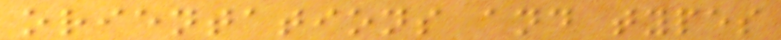orientations and types
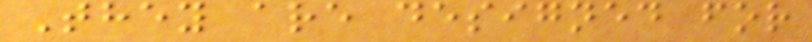They are designed for
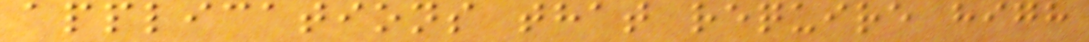applications that require high
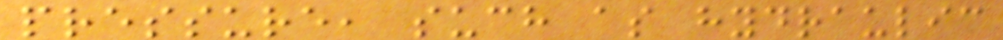pressure, such as hydraulic
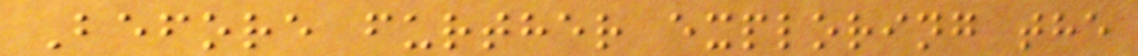Before further exploring the
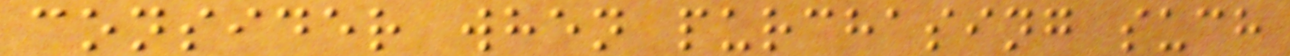consider when purchasing such
